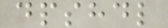dpshdl
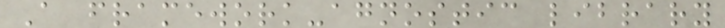A framework-agnostic library
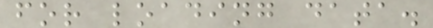for loading data.
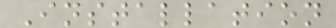Installation
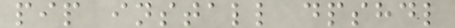pip install dpshdl
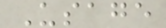Usage
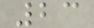23
